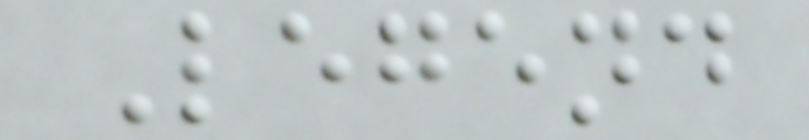Legend
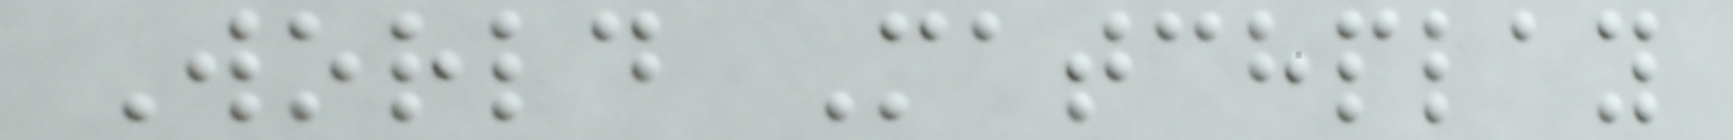World Matchplay
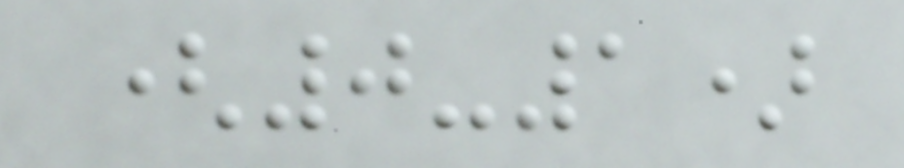(0-1)
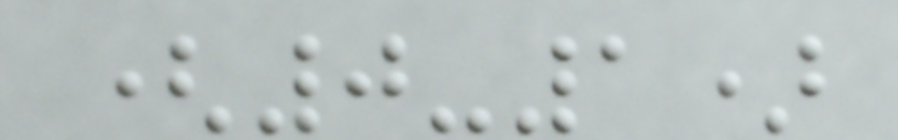(0-1)
